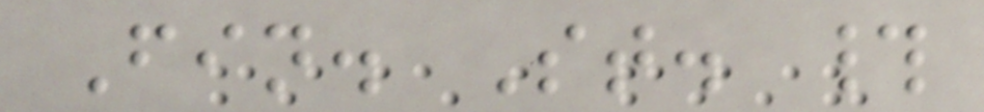Fin. St. #
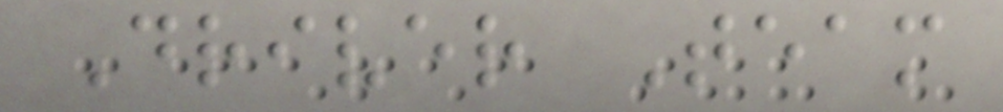Driver Team
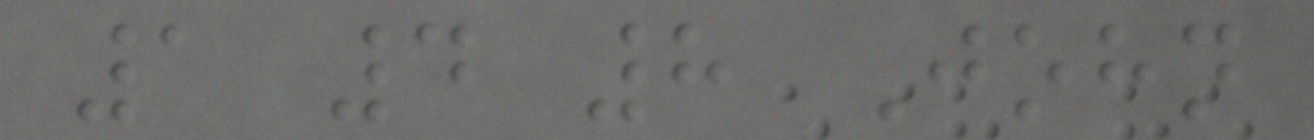1 4 8 John
